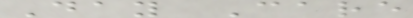Day Care
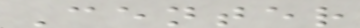Center
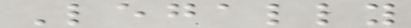Legally
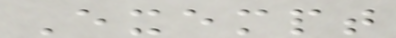Exempt
